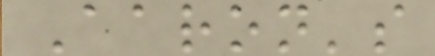Aaron's
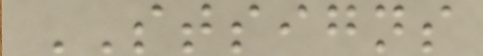STSIGNS
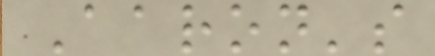Aaron's
